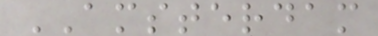AMSTERDAM
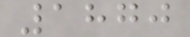1870
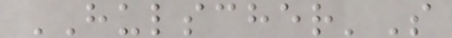HULSCHER'S
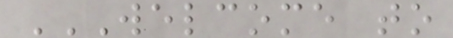WELCOME TO
